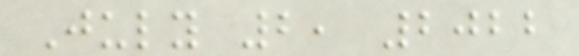July 2, 2022
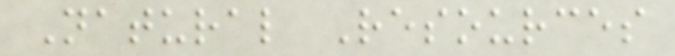Natural Resources
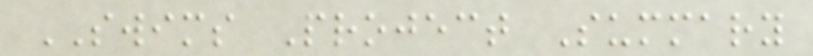SWIMS Project Summary
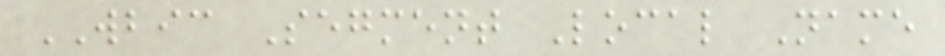WBIC Segment Local Name
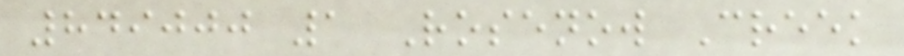849000 1 Rosenow Creek
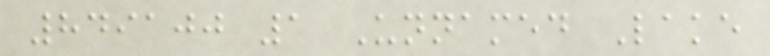849100 1 Unnamed Lake
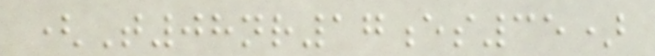(T08nr17es35)
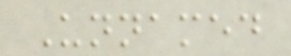Unnamed
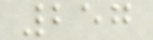257
